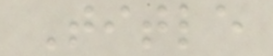Title
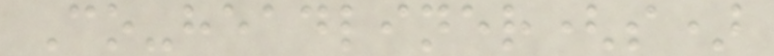Co-headliner(s)
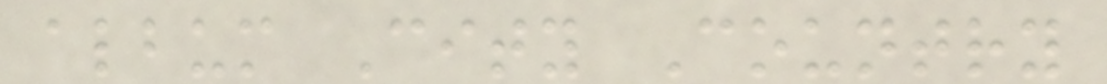album City Country
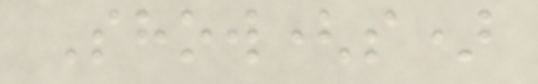Show(s)
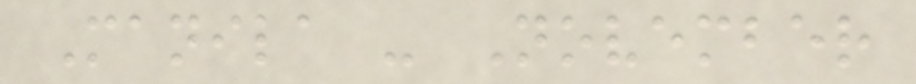Manila - November
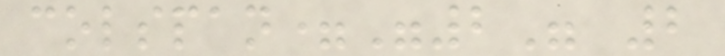colspan="2" 2
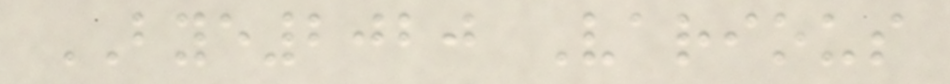BYE2020 Various
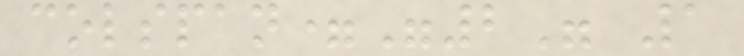colspan="2" 1
